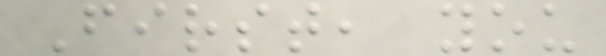First, you
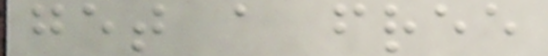get a free
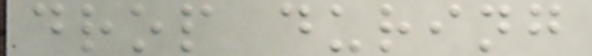drop during
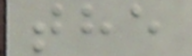the
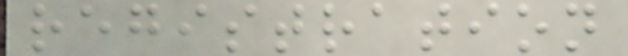registration
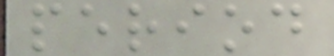period
